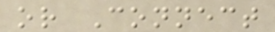or Connect
